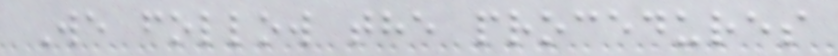We follow the procedures
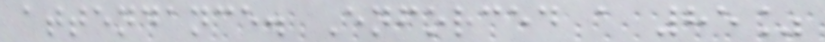attendance. Enforced a 85%
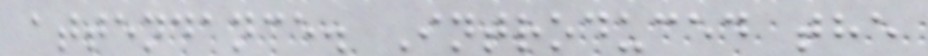attendance. Introduced the
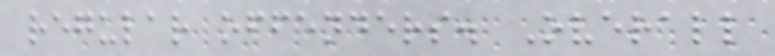regular offenders. Overall
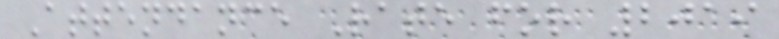Attendance Rate for 2019
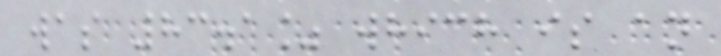was 83.1% which is an
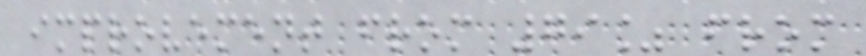improvement from 79% from
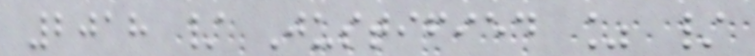2018 / Justified % /
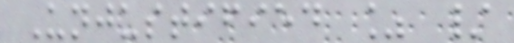Unjustified % /
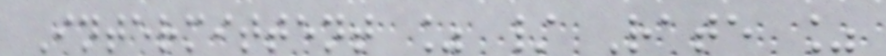Intermittent % / Rate %
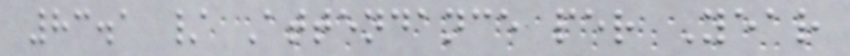83.1 / Attendance per Year
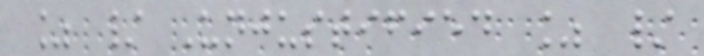% / Unjustified % /
